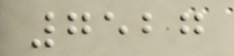7527
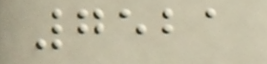7521
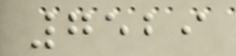7529
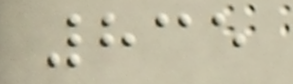835
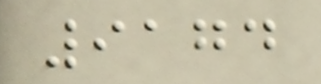9174
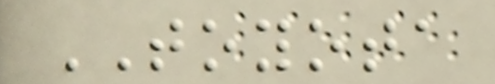TOYOTA
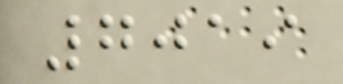7019
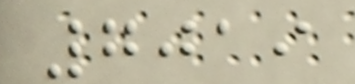7019
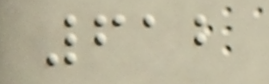612
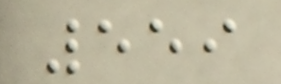559
